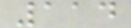114
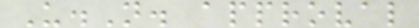U.N. approval
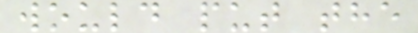would put the
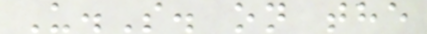U.S. on the
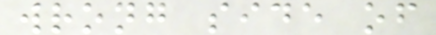wrong side of
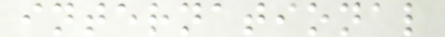international
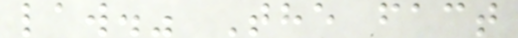law." The fact
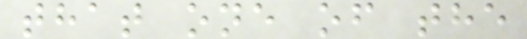that one of the
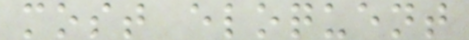most eloquent
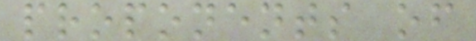proponents of
